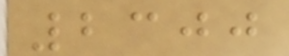2300
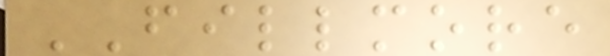FILLMORE
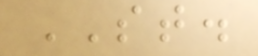ST.
